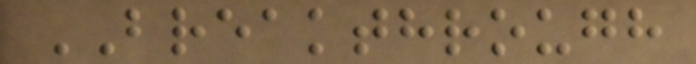BREAKTHROUGH
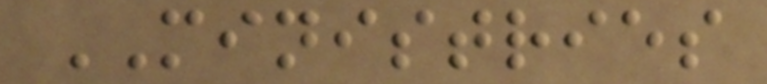MINISTRIES
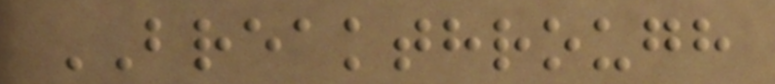BREAKTHROUGH
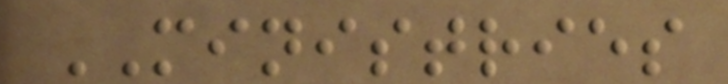MINISTRIES
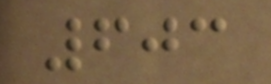603
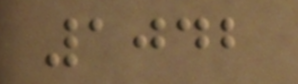1042
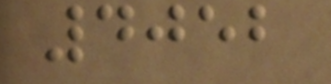4052
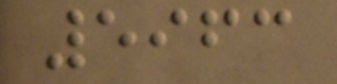5963
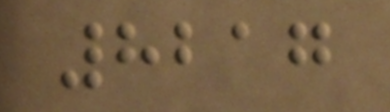8217
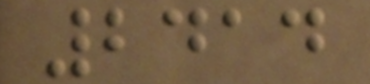2414
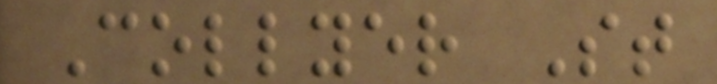Collyer St
